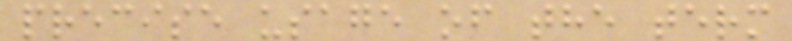precise usage of the term
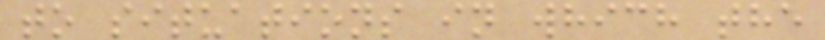to situations in which the
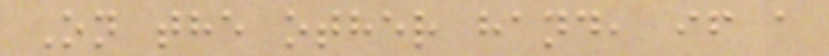On the other hand, if a
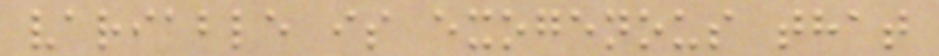variable is exogenous that
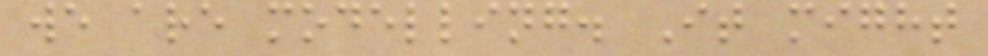we are modelling. It might
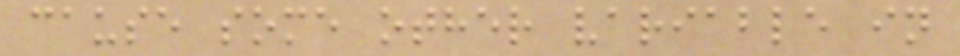cause some other variable in
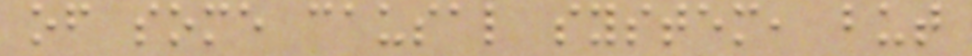of some causal system, but
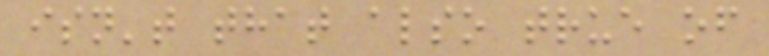isn't that also true of
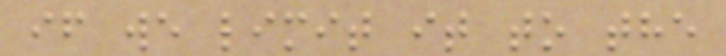if we limit it to the
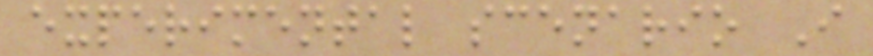experimental scenario I
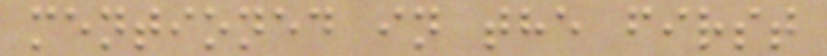mentioned in the first
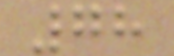78
